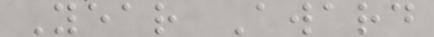Year Award
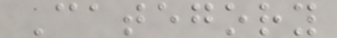Category
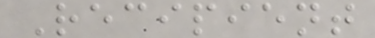Recipient
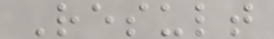Result
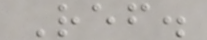Ref.
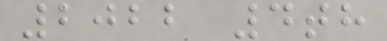2022 4th
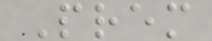Prem
